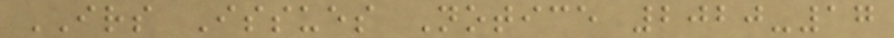IRS Issues Notice 2020-17
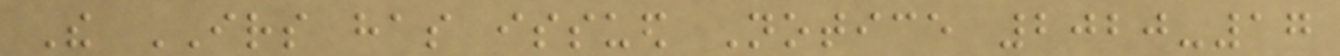The IRS has issued Notice 2020-17
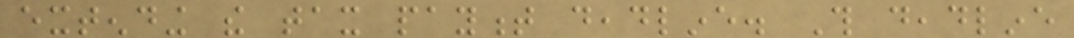extending the tax payment deadline. This deadline
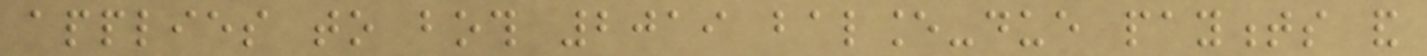applies to both 2019 balance-due payments and
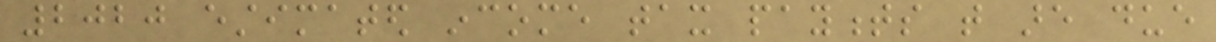2020 estimated income tax payments that are due
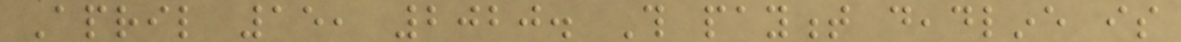April 15, 2020. This payment deadline is
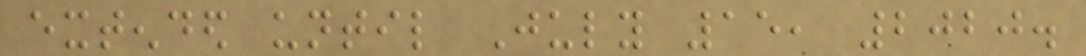extended until July 15, 2020.
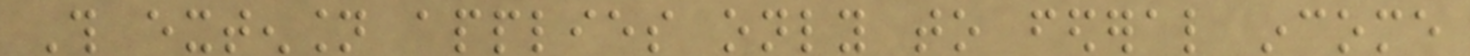This extension applies only to federal income
